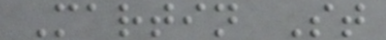Martin St
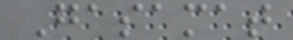Gasamat
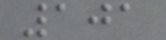101
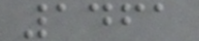1461
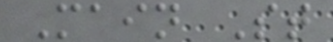Main St
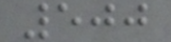500
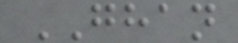GHAN
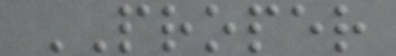PROPER
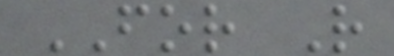FOR R
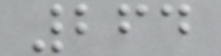264
